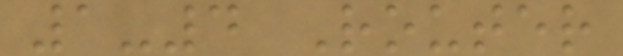1-4 Router
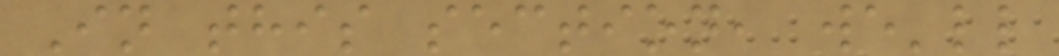In this section, we'll
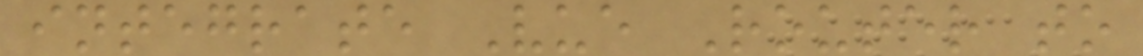integrate Vue Router to
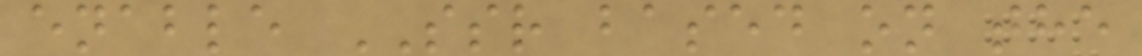enable SSR based on the
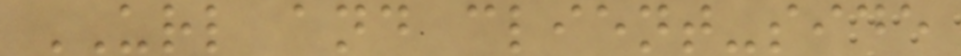URL and client-side
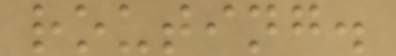routing.
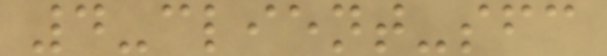4-client-sfc
